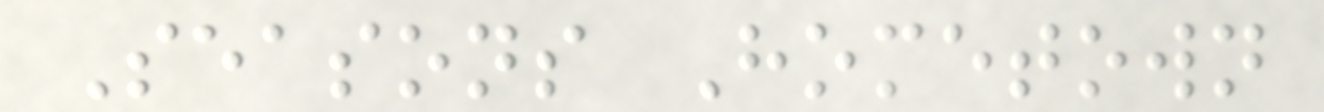Seasons Hometown
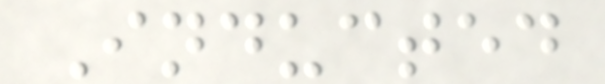Inducted
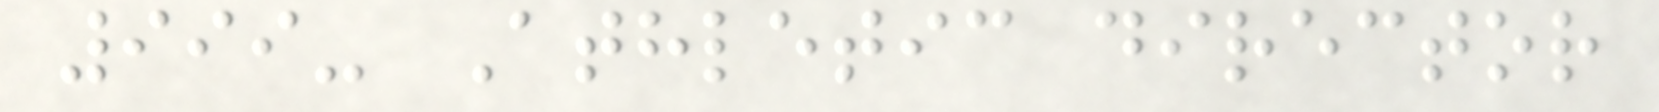999- Athletic director
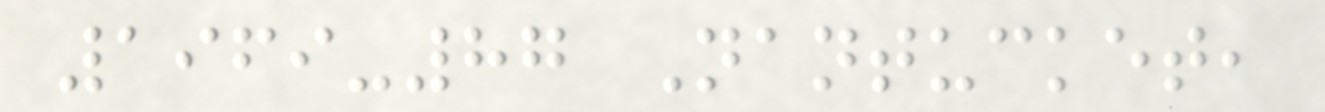1969-87 Nantucket,
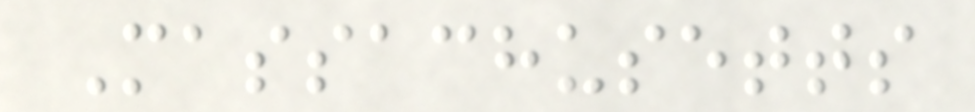Massachusetts
